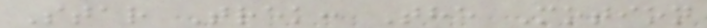Star Trek: The Motion
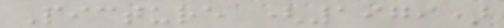Picture (1979)
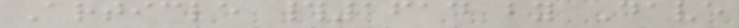Article #1614 by Dave
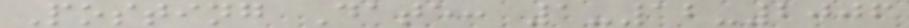Posting Date: 1-12-2006
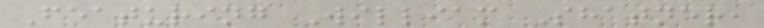Featuring William Shatner,
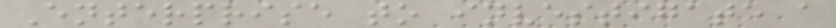Enterprise to investigate a
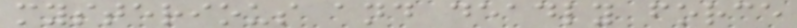mysterious and deadly force
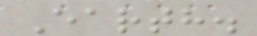Earth.
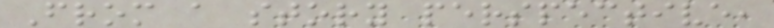From a story perspective,
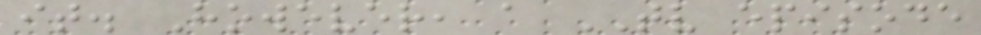it. However, a TV episode
